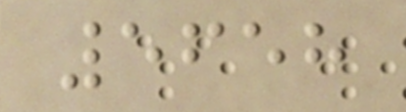5658
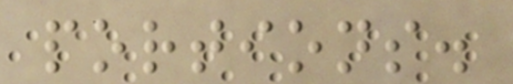portions.
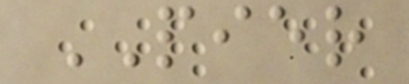PIER
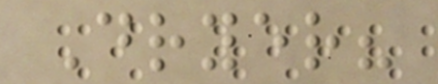Dryer?
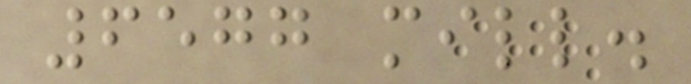6577 mill.
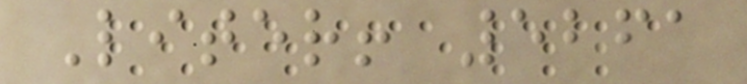Liter! 5261
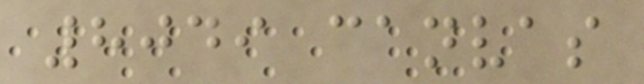8049 canvas
